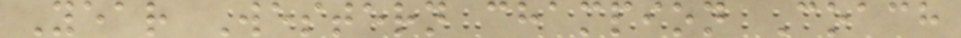Year Western champion Coach
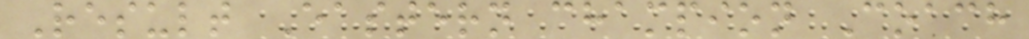Result Eastern champion Coach
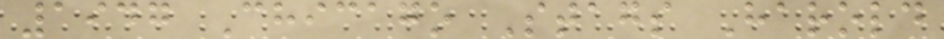1947 Chicago Stags Harold
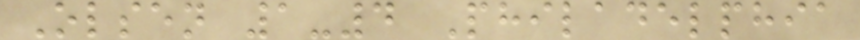Olsen 1-4 Philadelphia
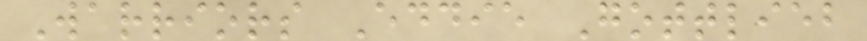Warriors Eddie Gottlieb
